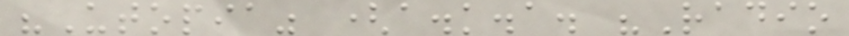"Utopia" (a.k.a. "Radio
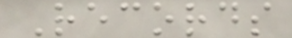Records
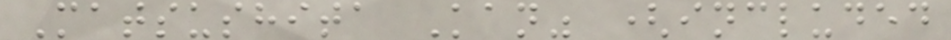Matsushita Kan" (included
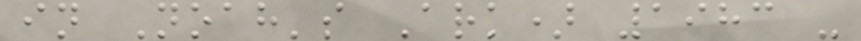in Noah's Ark) 1983 -
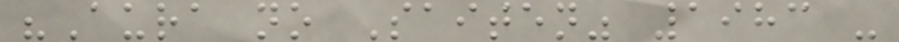"Aura no Saiten" 1983 -
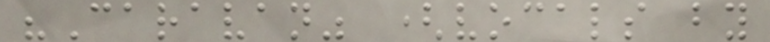"Caravan" (vocals by
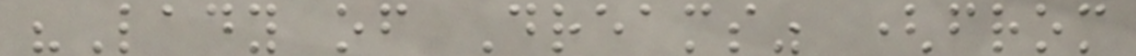"Lady of Dreams" (from
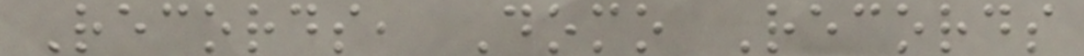Records, Domo Records
